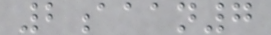2aaan7
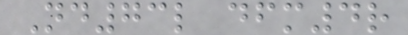Nd73l dfm4r
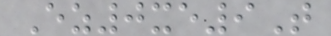Ez0xe9T
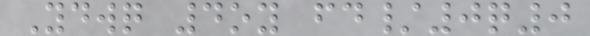Ydwq 4oy fd/0q0
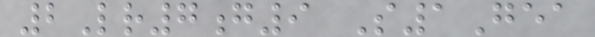2Lr7g9 S1Gea
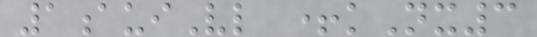1auiVl +kNx3
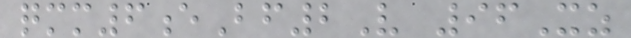qmm6eBf2V 96Xz
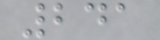241
